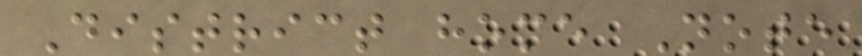District home Note
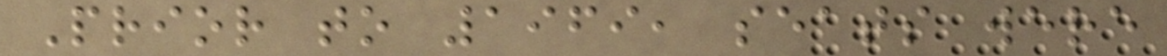Prior to 1969, seats were
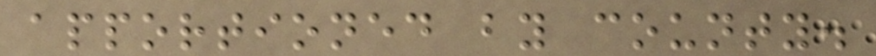apportioned by county.
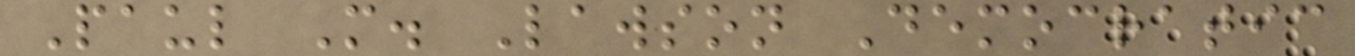Paul M. Lawson Democratic
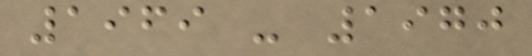1969 - 1970
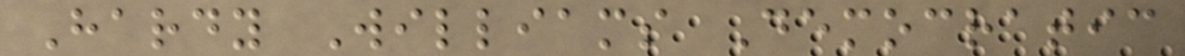Hardy Williams Democratic
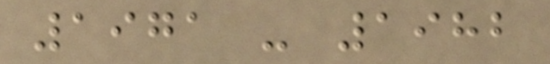1971 - 1982
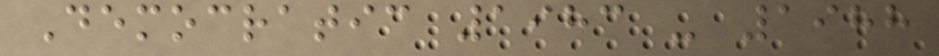Democratic 1983 - 1988
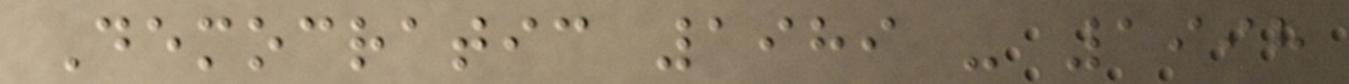Democratic 1989 - 1998
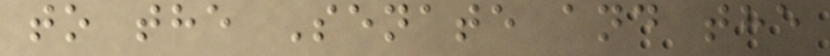to the Senate and the
